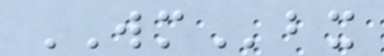WMbx
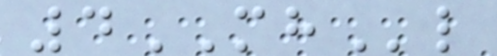4MHl
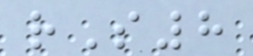rS8
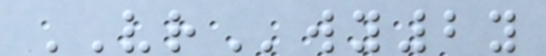VRwy2y
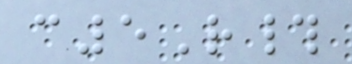c5R#
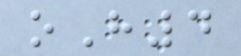oH4
